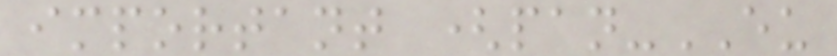important (pan-EU
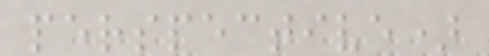perspective)
